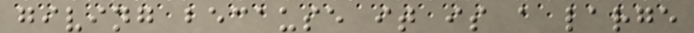giving because it is a large
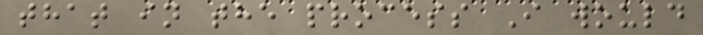that in the process I would
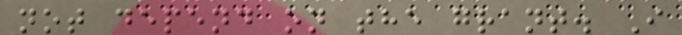not depend on the grant. I
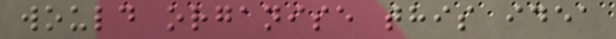would organise this idea
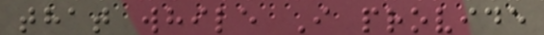that while I provide
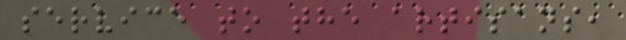service to the artisans,
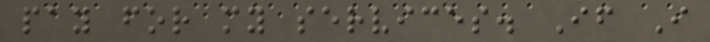pay for my services. If I
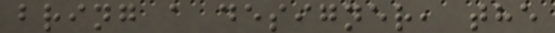bring a designer, the
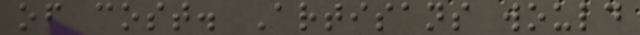of cost. Artisans would
